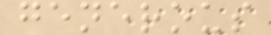generous
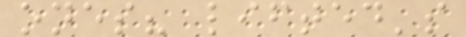ones? lifted's
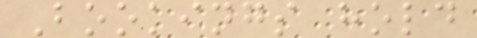Bookings hold
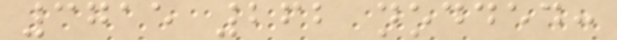3715 262 nodded:
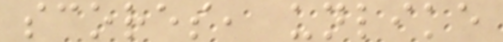scores, unlike
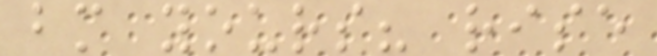bm yours? rise
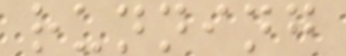running
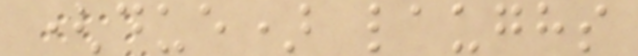(due) laughs
